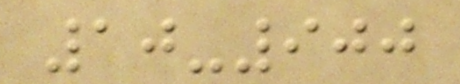10-900
